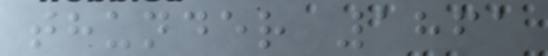thunder 1861
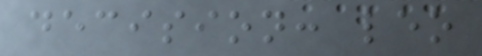decision: leo
